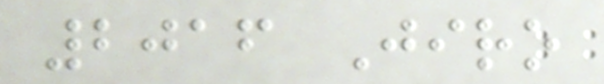2016 Jiro
